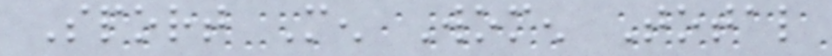Sport Men Women Total
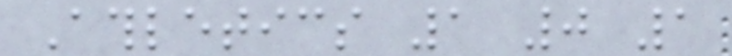Athletics 1 0 1
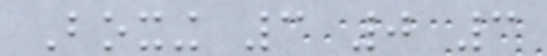Boxing 3 0 3
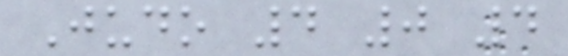Judo 4 0 4
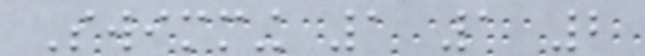Swimming 1 1 2
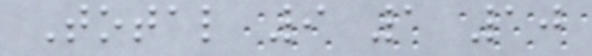Total 9 1 10
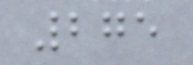275
